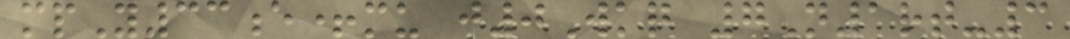mpY33e+mu j0Wkq 7N1rt-3
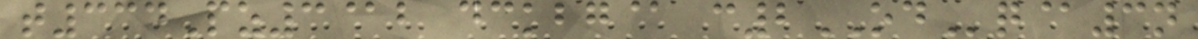t334Pz3@b dckbg@ c2ODq@3n
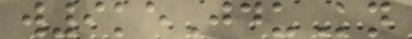w9keJduKn
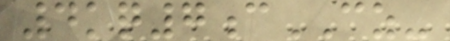4kq7cCZ-
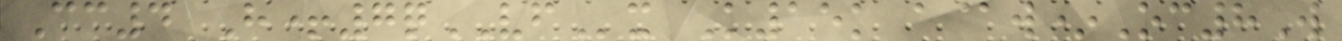Cc4 H+7qVFx K15k a@w*Oc8W
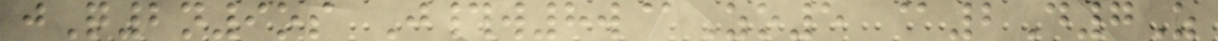jQ2n9os J#w8w@Zo5 @2D7Z
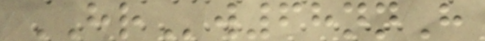HRw68nnH
